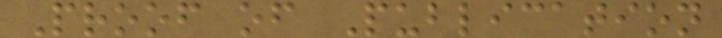Proof of Publication
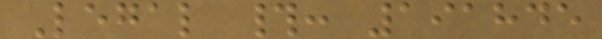Legal #: 191845
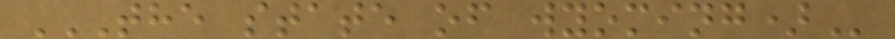THE STATE OF WYOMING)
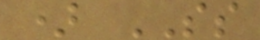) SS
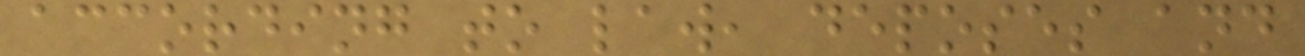according to law, deposes and
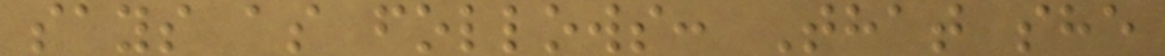says as follows: That she
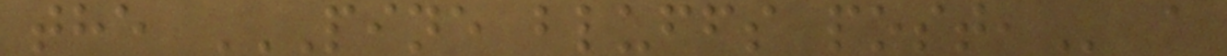the PINE BLUFFS POST, a
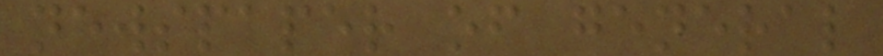newspaper of general
